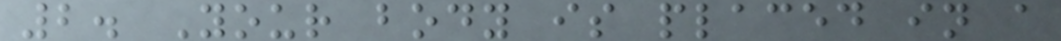2. Your body is placed in a
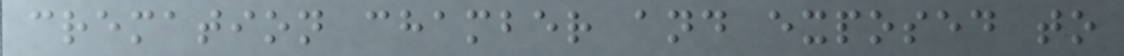cremation chamber and exposed to
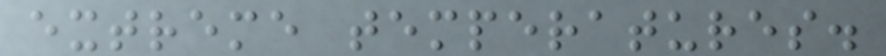extreme temperatures.
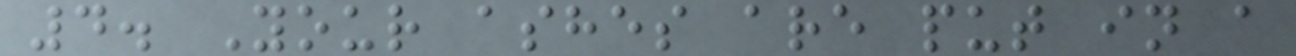4. Your ashes are put in a
